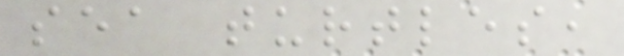sea turtles,
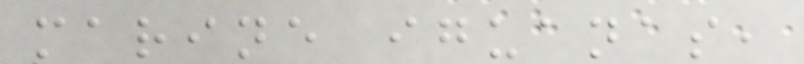marine iguanas,
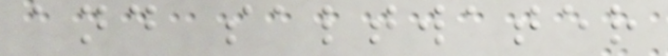and saltwater
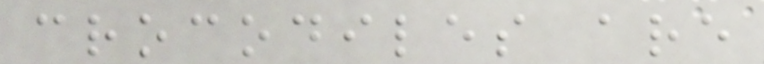crocodiles are
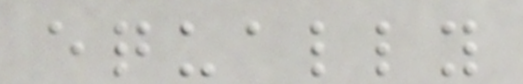equally
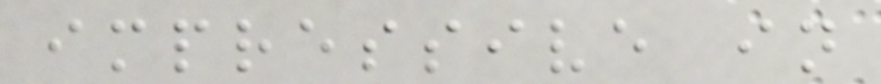impressive in
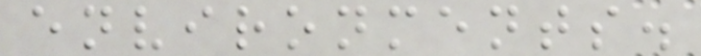environments.
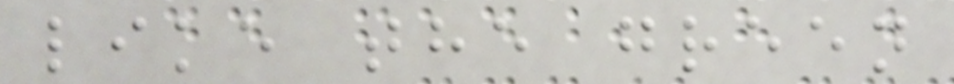like the green
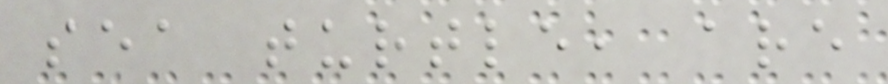sea turtle, are
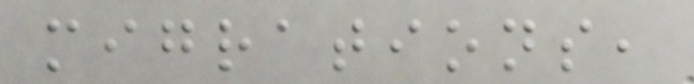migrations,
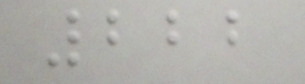222
